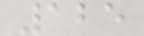125
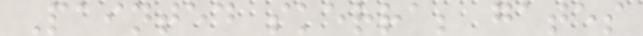Painted skerra; gates
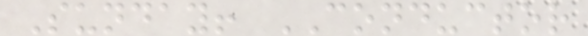Sunday! CONDUCTOR
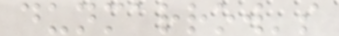dunmarrow's
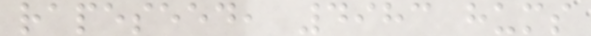rapeseed, 4983 hums
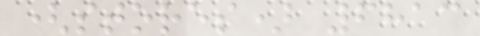(stores) 6813
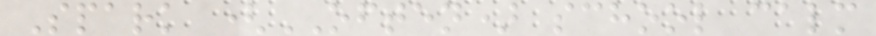Spark (OFTEN) school calm
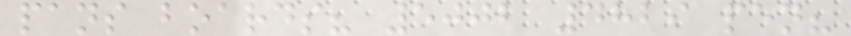pans boards? 5002 4829 pen?
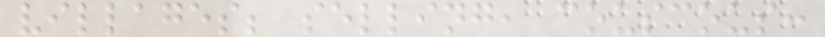villages; selling, couscous:
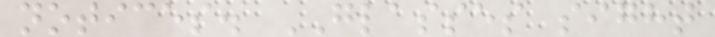notices. GLASSES sight
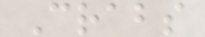Crabs
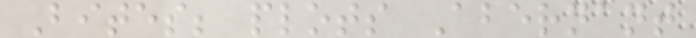Bites; plots Abernant
